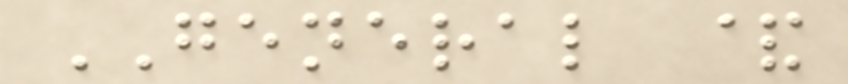GENERAL &
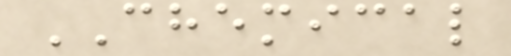CHEMICAL
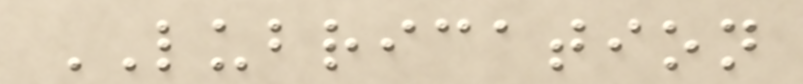LUBRICATION
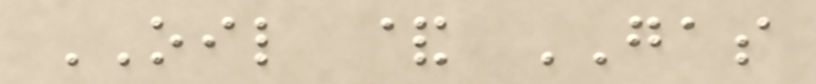OIL & GAS
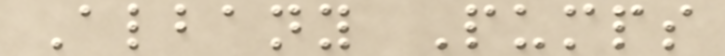Albany Pumps
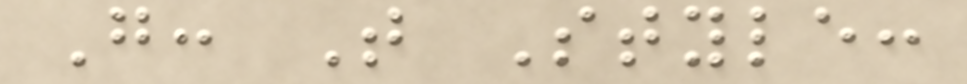G: T Style:
